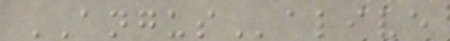ANGUSalive
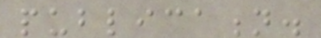publication.
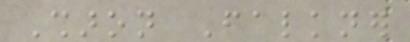Sharon Falkner
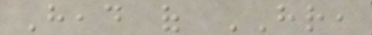Head of HR,
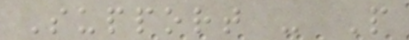Support - People
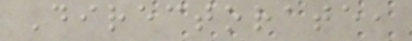Directorate,
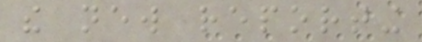the new reporting
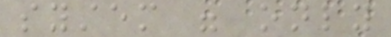system were only
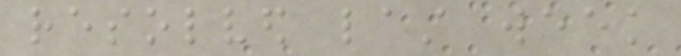resolved last week
